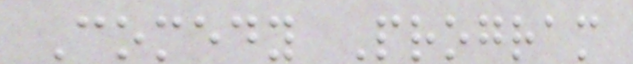Comedy Program
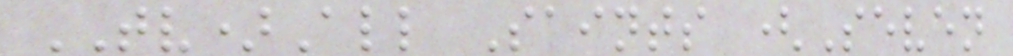TV)All Saints (Seven
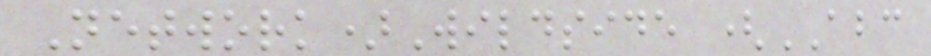Network)Wildside (ABC
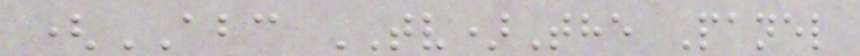(ABC TV)The Panel
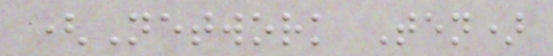(Network Ten)
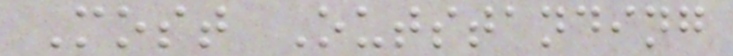Most Outstanding
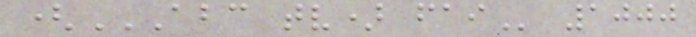(ABC TV) FAI 1000
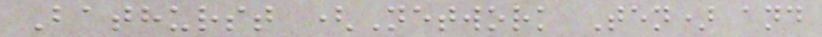Bathurst (Network Ten) and
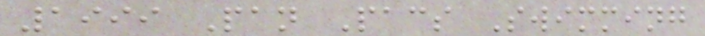1999 Pan Pacs Swimming
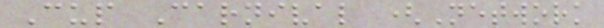Cup Carnival (Network
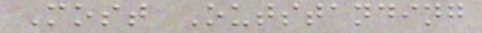Most Outstanding
